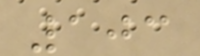103
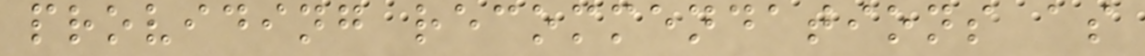providing recommendations as
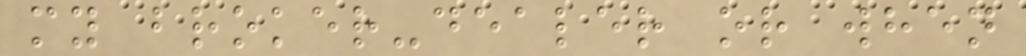my broker-dealer or when
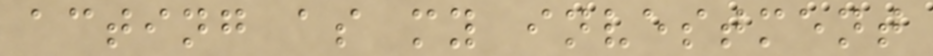acting as my investment
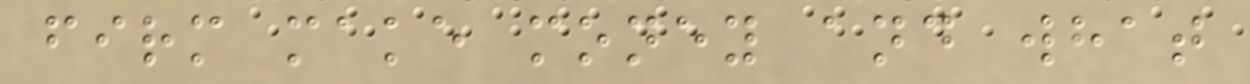firm make money and what
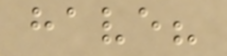have?
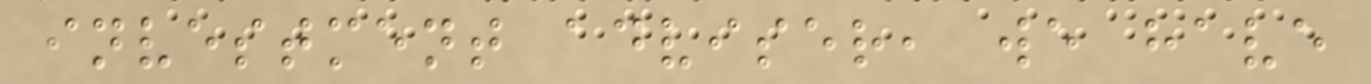investment adviser, we have
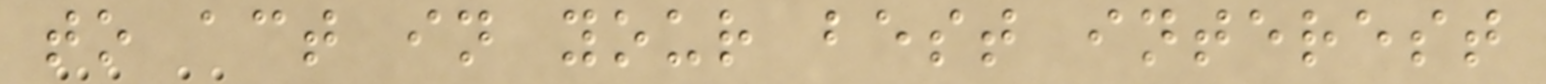to act in your best interest
